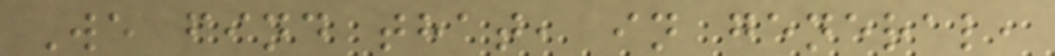We find that, in general,
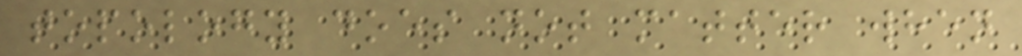topology does not matter when
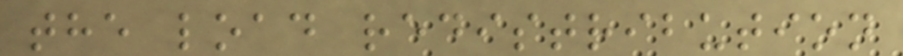the load redistribution
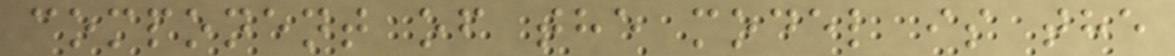component of the model is the
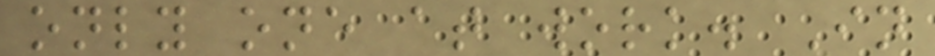only one at work. In
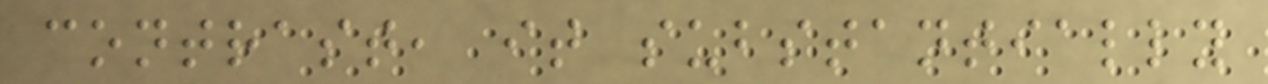contrast, it substantially
